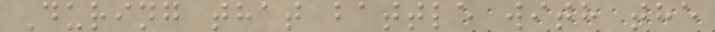During that battle with the
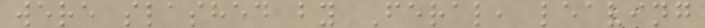were slashed by Feral, leaving
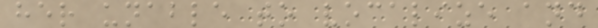her unable to vocalize and
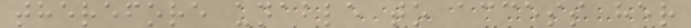therefore unable to access her
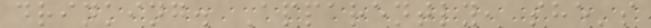drinking. Apparently, she's
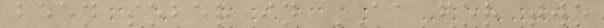been sober in AA for two
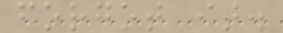forgot it.
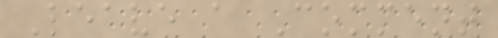Leave a Comment
